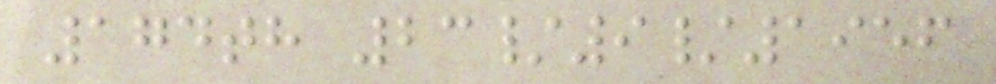174th 23/9/1956
